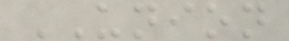UNION
